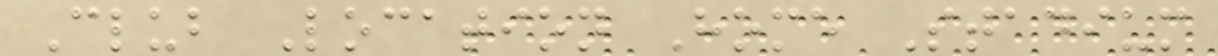Club Location Home Stadium
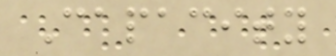Capacity
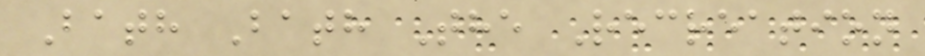Bath Bath The Recreation
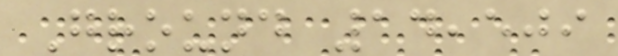Ground 14,509
